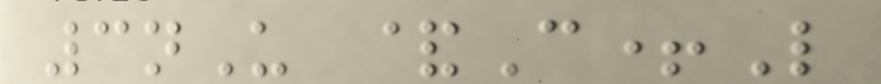3nU &C+L
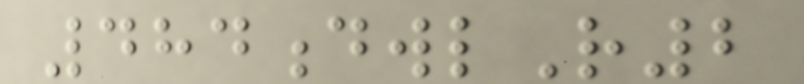484dwlR2
